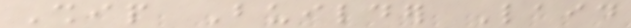Ship Builder Laid
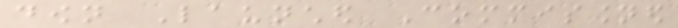down Launched Commissioned
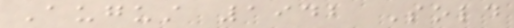August 1942 Sold
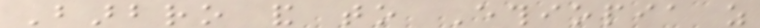Barbro and to Ethiopia as
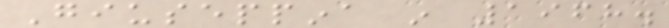Giuseppina in 1968.
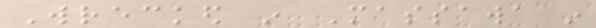Wrecked in Massawa in
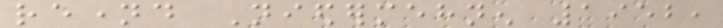renamed Niedermehnen 1952,
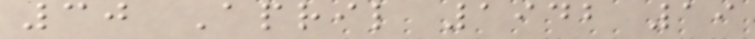30 April 1942 19
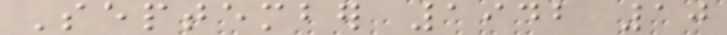September 1942 10
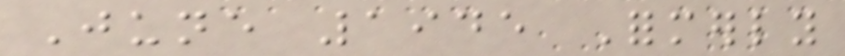June 1945 Formerly
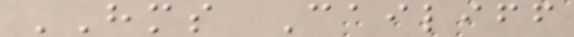HMS Cailiff
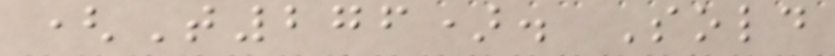(T276). Sold
